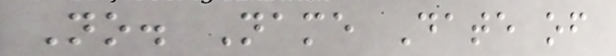No. Name Date of
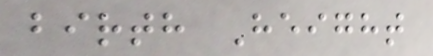birth Height
